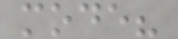mode?
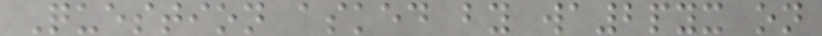Question asked by wa2pyx on
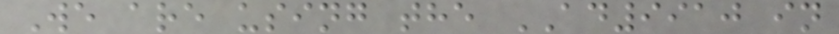We are using the AD9910 in
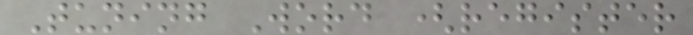Tuning Word (register
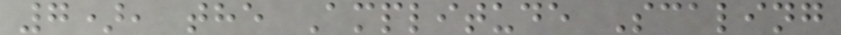7), the Amplitude Scaling
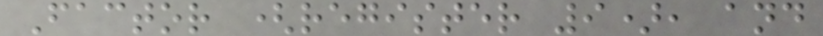Factor (register 9), and
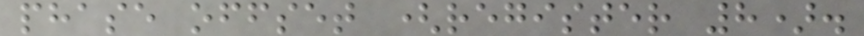phase offset (register 8).
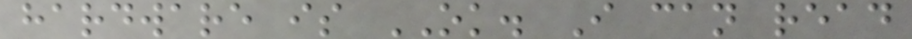hardware is OK. I can read
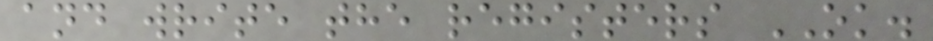and write the registers OK.
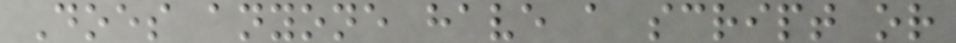Does anyone have a script or
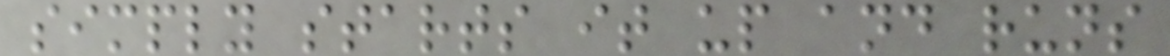simply starts it up and runs
